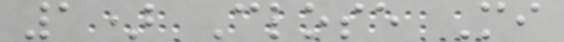1) Close Mi
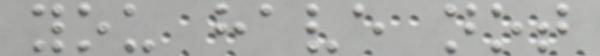you have not
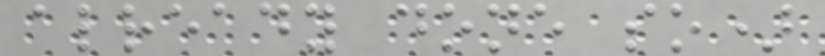already done so)
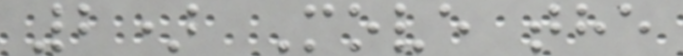2) Move the
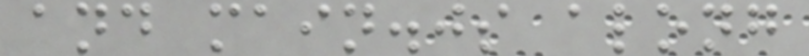and main.js along
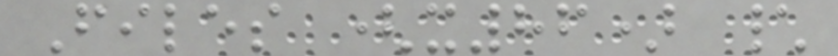Files (x86) \
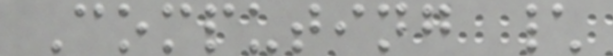Computing \
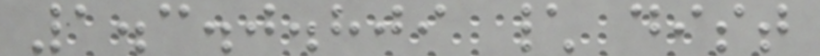1.3.0.809 \ dist
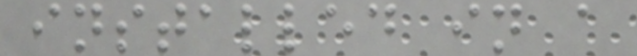installed in a
